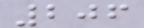206
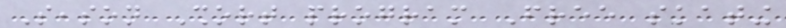Season Short program Free skating
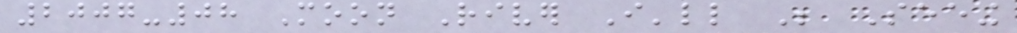2007-08 Moon River I'll Be Seeing
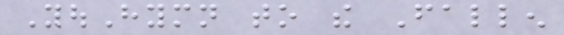YouHymn to the Fallen
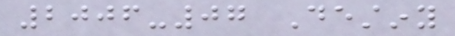2006-07 Destiny
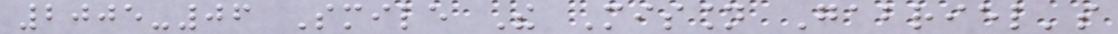2005-06 Smile The Mission Gabriel's
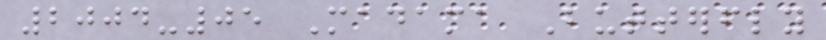2004-05 Madama Butterfly
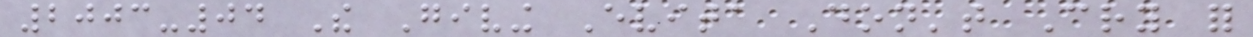2003-04 The Giving Evita Don't Cry for
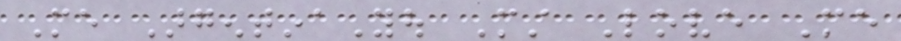Me ArgentinaYou Must Love Me
